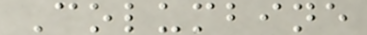Columbine
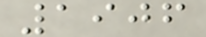1906
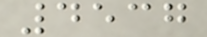4537
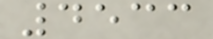4533
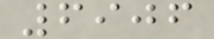6906
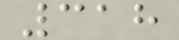318
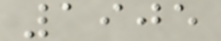1905
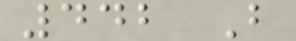442 B
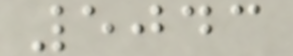5043
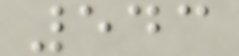543
